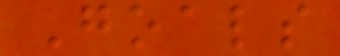Goals
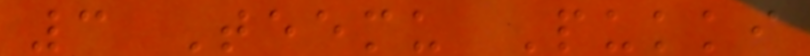3 Teemu Pukki
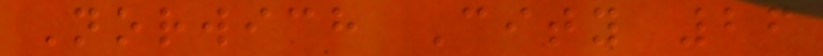Norwich City 26
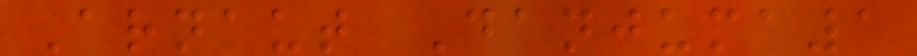Arnaut Danjuma1
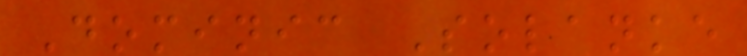Dominic Solanke
